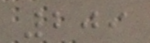209
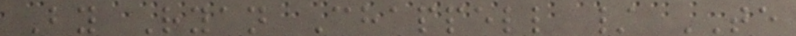By Ryan Chappell / TE
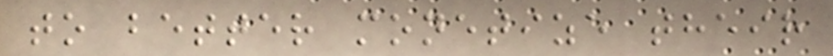to better monetize their
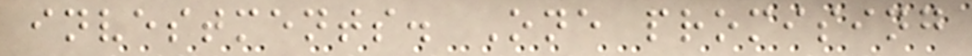investments. One promising
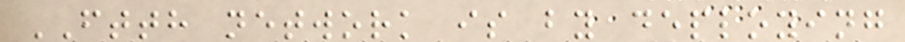FTTH network is by deploying
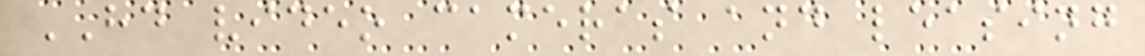HD video cameras and leasing
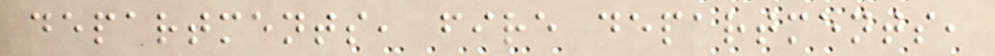departments, fire departments,
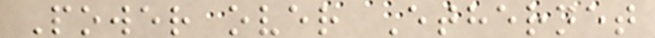Power over Ethernet
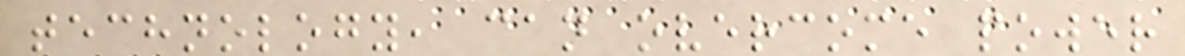technology, can overcome power
